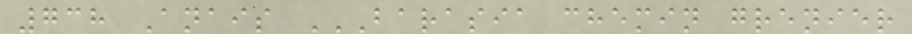738 Anais BARASIA CHEMIN GRENIER
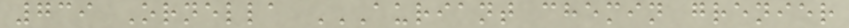739 Ornella AURIANT CHEMIN GRENIER
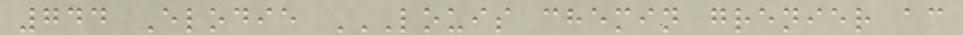744 Elodie LOUIS CHEMIN GRENIER AC
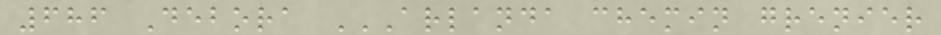686 Debora ARLANDA CHEMIN GRENIER
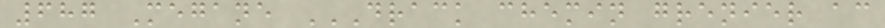687 Megane DRACK CHEMIN GRENIER AC
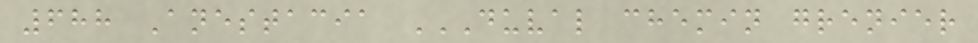688 Anestacia DUVAL CHEMIN GRENIER
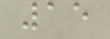15
